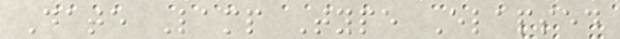Date Lamp Type Elapsed
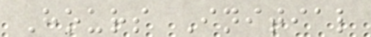Hours Initial
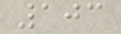103
